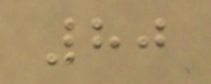80
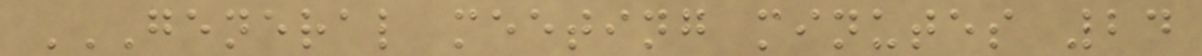GENERAL MEETING MINUTES 24
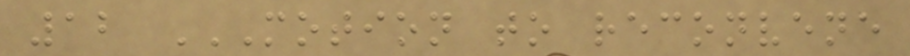12 MOTION TO RECONVENE
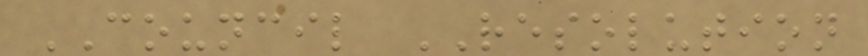COUNCIL RESOLUTION
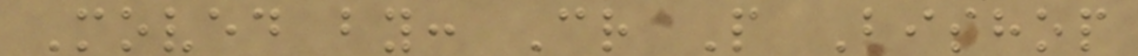Moved by: Cr P Bishop
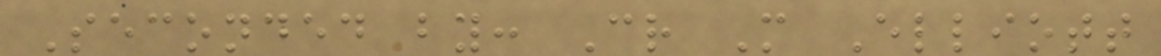Seconded by: Cr M Elliott
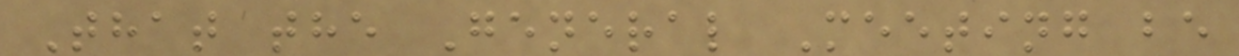That the General Meeting be
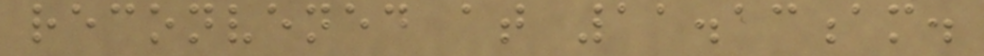reconvened at 11.13am.
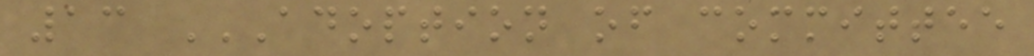13 ADOPTION OF COMMITTEE
